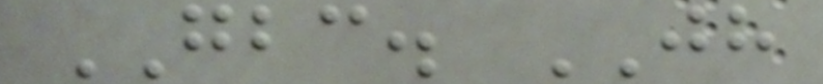GBC. JH
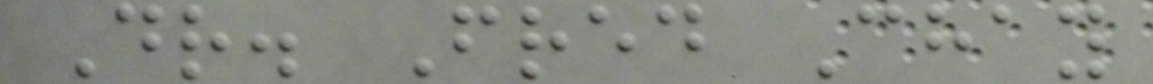Dr. Fred Chay
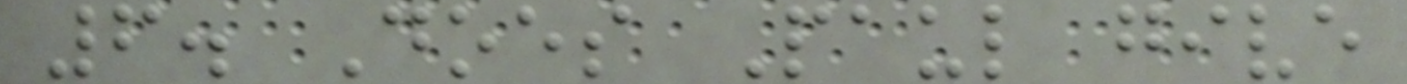6. Does Paul give
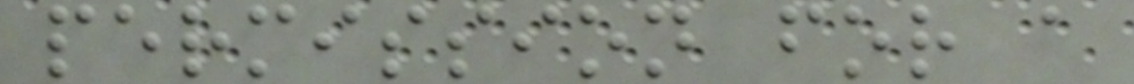permission for a
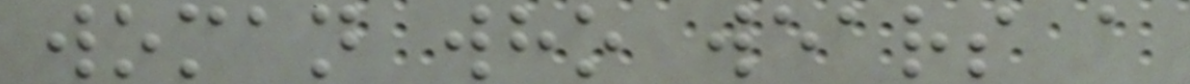woman who wears a
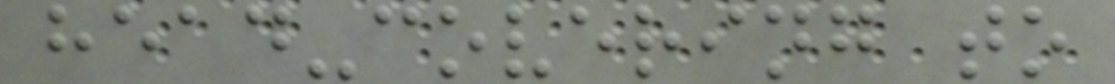head-covering to
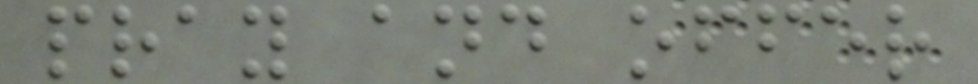pray and offer
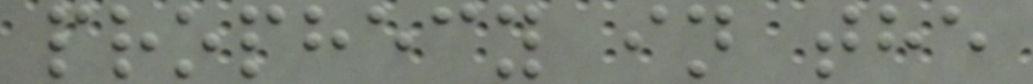prophecy in the
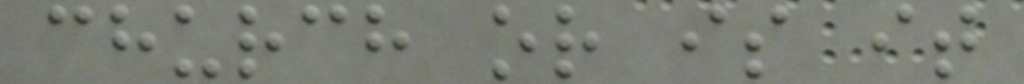church or is it
